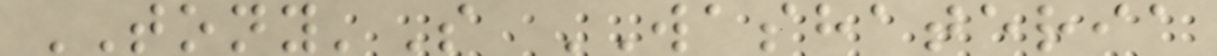TONY'S WASHATERIA
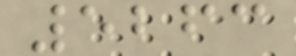5263
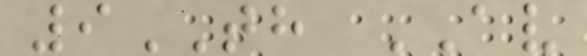9TH AV
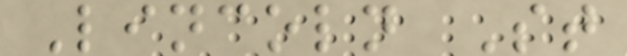Lincoln St
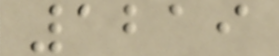1219
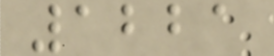1221
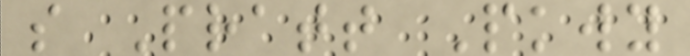s Pratt Pkwy
